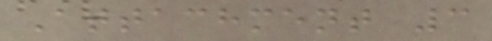Attachment 3
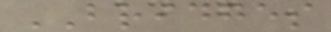BRIDGES
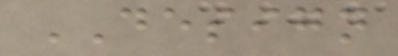DESIGN
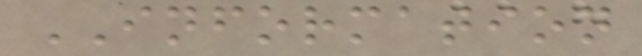INFORMATION
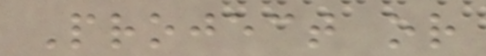Project or
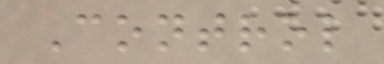Control
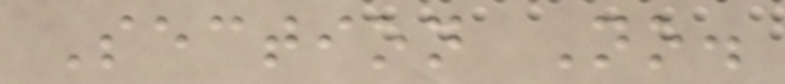Section No.
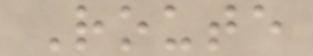Route
